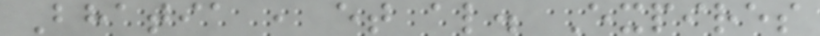Bhatia , et al. Expires
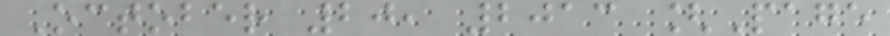October 20, 2013 [Page
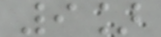9]
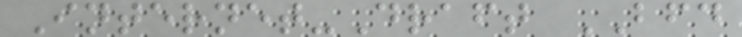Internet-Draft BFD
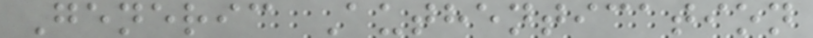Generic Authentication
